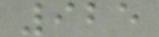925
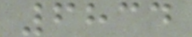6834
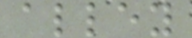alley
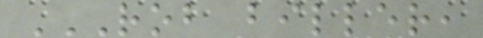ROB BILLER,
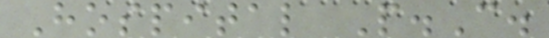Hospital P.C.
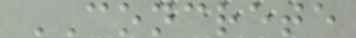CONCRETE
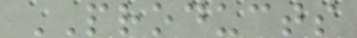PRODUCTS
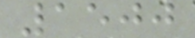1500
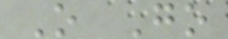O Go
